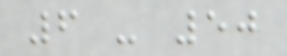6 - 50
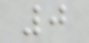0
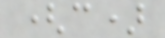(c)
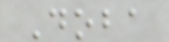Doba
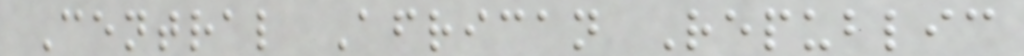Central African Republic
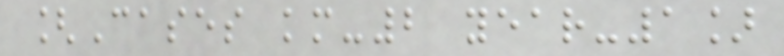[Cases km-2 year-1]
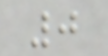0
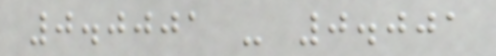0.0001 - 0.001
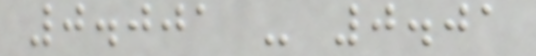0.001 - 0.01
